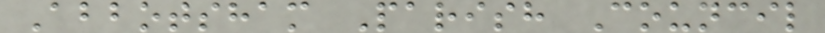Abbotsham Parish Council
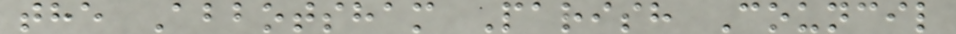the Abbotsham Parish Council
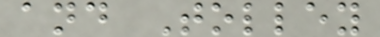and Tolley
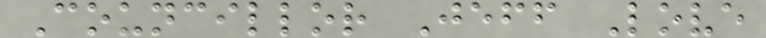Councillor Jeff Love
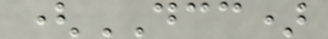(DCC)
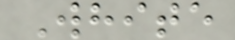White
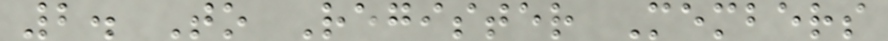2. To Register Members
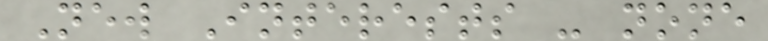New Interests - none
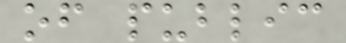of public
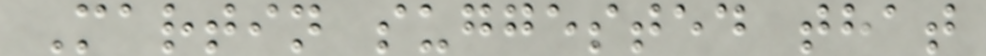Martin suggested that
